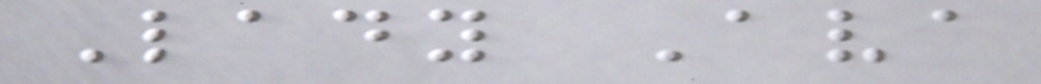Lady Ava
